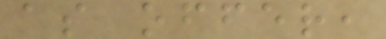as offer,
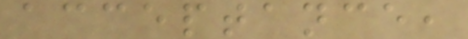acceptance,
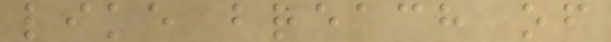like breach of
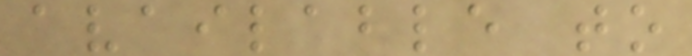available to
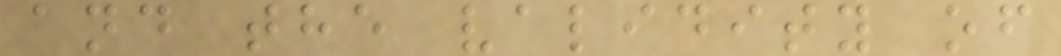and the validity of
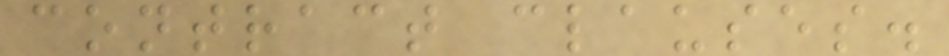contract clauses.
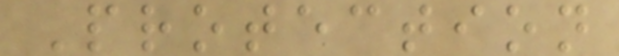Protection
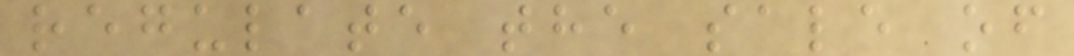regulate the sale of
